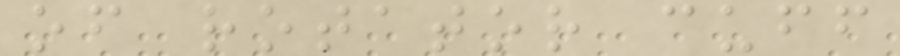of rotator cuff
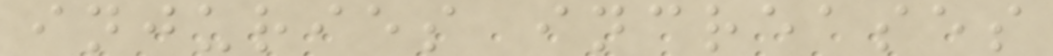injuries increases
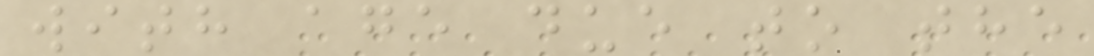with age due to the
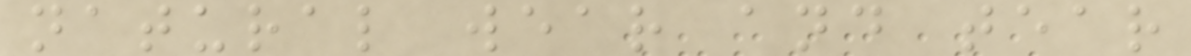natural wear and tear
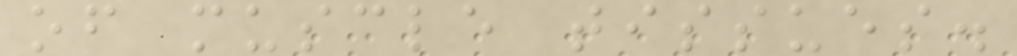of muscle tissues.
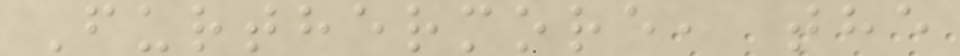Furthermore, the
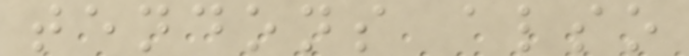tendons also
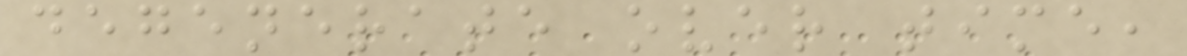degenerate over time,
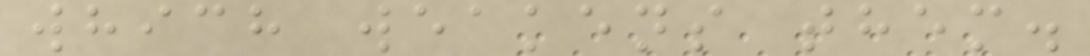which weakens them.
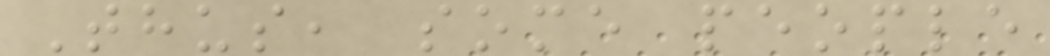Thus, some people
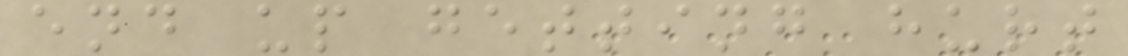end up getting hurt
